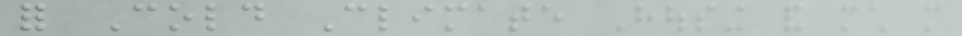for Cold Climate Housing and much more
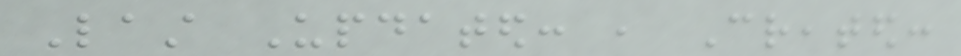Last Updated: , Created:
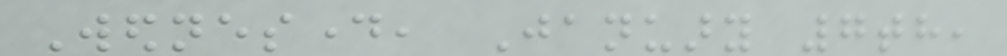Wednesday, January 7th,
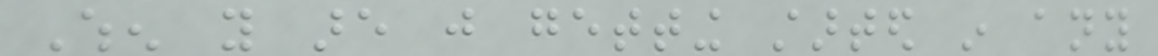When you are just getting started in any
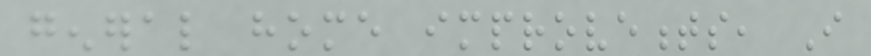general home improvements, I
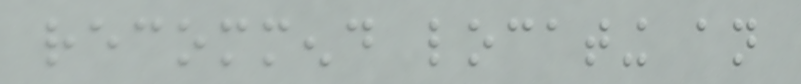recommend locating an
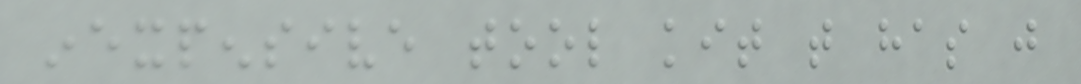inexpensive tool kit that has just
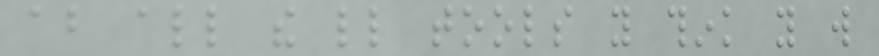about all the little tools you think you will
